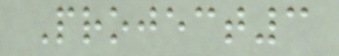Project3
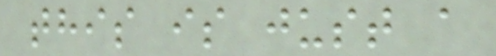this is just a
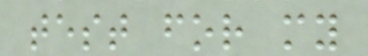test for my
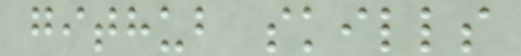github skills
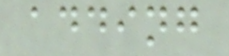adding
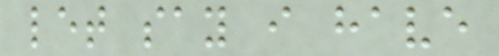let say i have
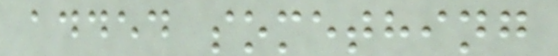added something
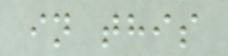in this
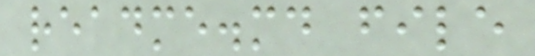readme.md file
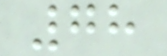78
